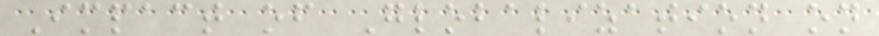Impact of Globalization on
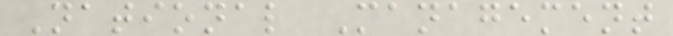National Management
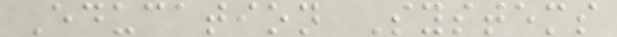Education Systems
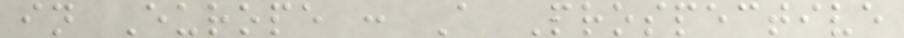in Europe : A Prospective
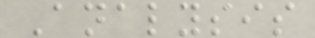Analysis
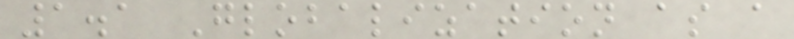1.1 Globalization as a
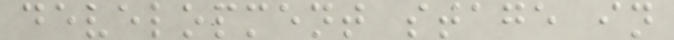development stage in
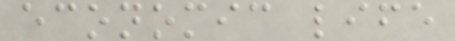economic life
